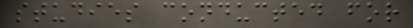studies conducted for
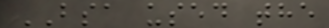BSA used the
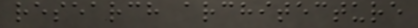research architecture
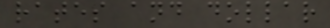rates and dollar
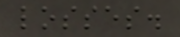losses.
